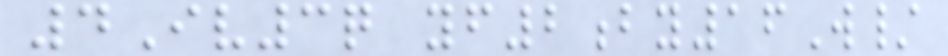4Iv3q yf2by16W/
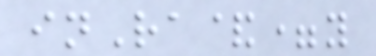inRa&=y
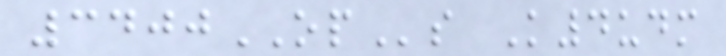3400OPs K4udm
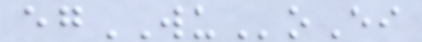egWUoEi
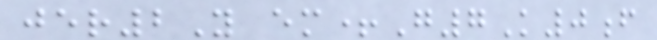jer2Y em+G7K0f
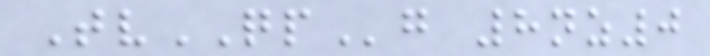TvQPg 8nz0
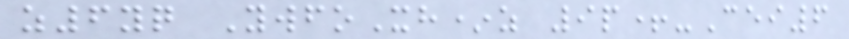z6yq YwfoXh*z 9p+-Cei6
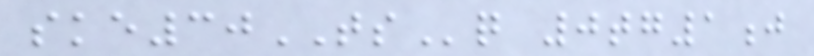ske30TSq 0tg1j
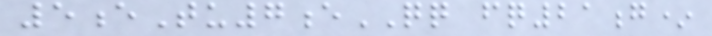5eTu7eQQ fq21g*
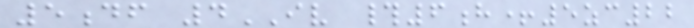5df 4IV #6h+5zc22
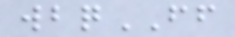wbqFF
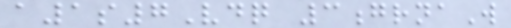a1s7Vdq 3grnaW
